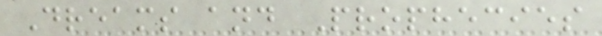Dreams and Prophecies
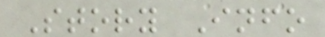Story Info
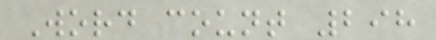Word count 298
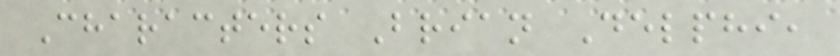Characters Brian Delphi,
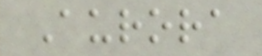Aurora
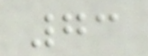73
